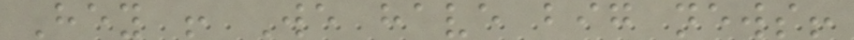Hey ! We have big news!
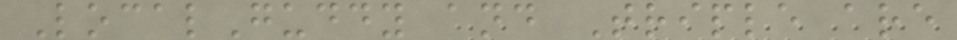LocalGuddy and Triple are
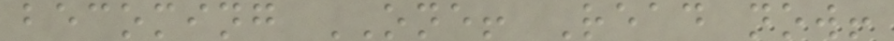becoming ONE! Read now!
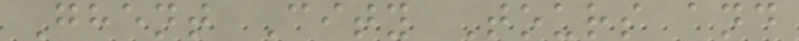Ghent City Tours and
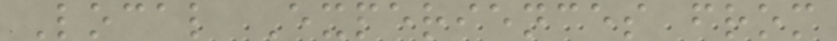Local Experiences from
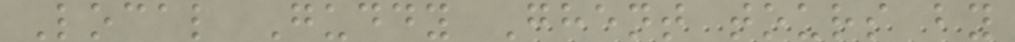Local Guddy Ghent tours by
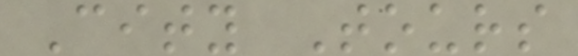City Tours
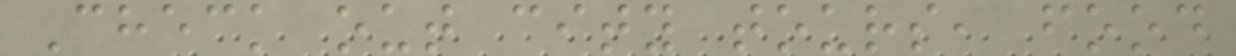Check out city tours, food
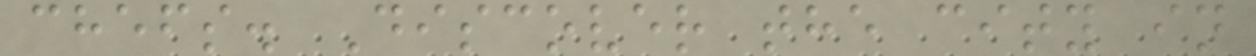chefs. Discover the city in
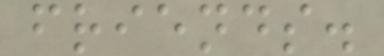friends.
